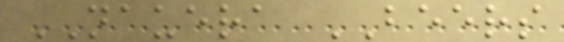NAUERA BEERS
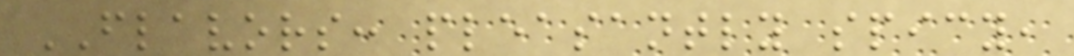FLAVORS: pleasantly spicy,
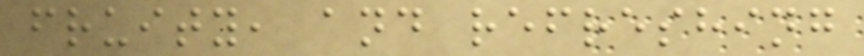fruity, and refreshing
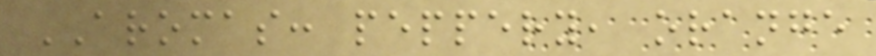AROMAS: peppery, orange
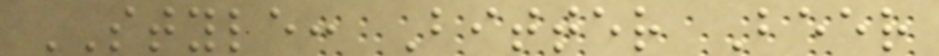STYLE: Bitter Beer
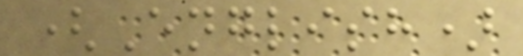(English)
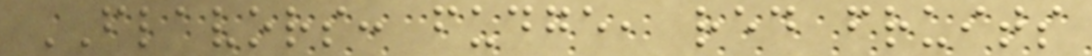FLAVORS: fudge, red fruits
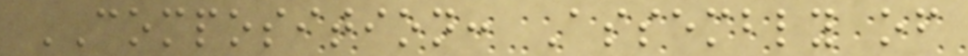COMPOSITION: Assembly of
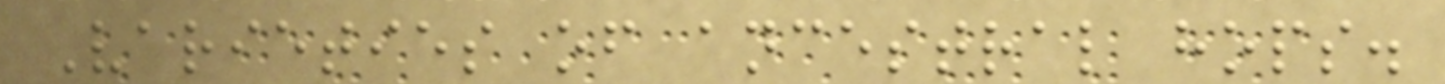Varieties of ancestral hops.
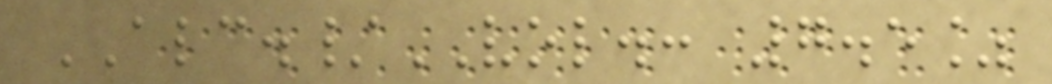ALC./VOL.: 7.5%
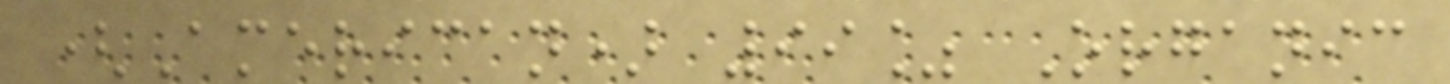(American) 99% Organic
